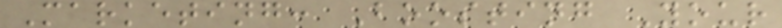Marketing: Boosting Your
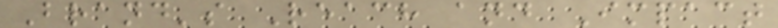Brand's Reach and Impact
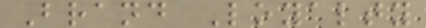Brand Loyalty
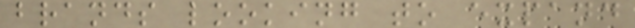brands looking to expand
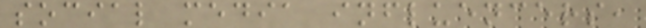social media influencers,
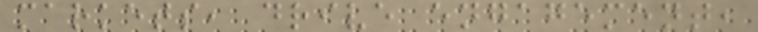markets, drive engagement,
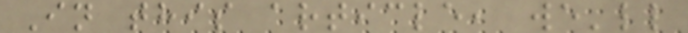In this article, we'll
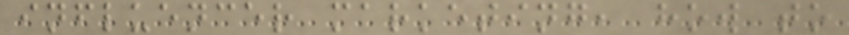influencer marketing, how to
